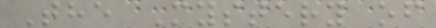The Mystery of
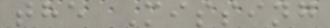the Missing
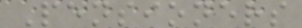Pensioners
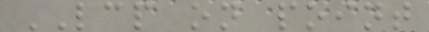LCP on point
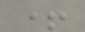+
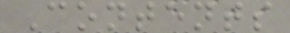Contents
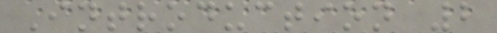Introduction 2
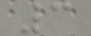3
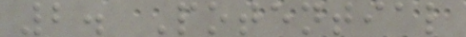2. Potential
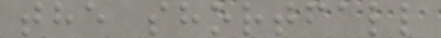the shortfall
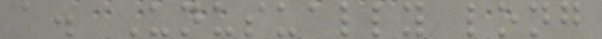a. Unusually long
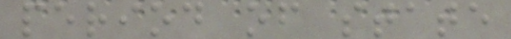period of state
